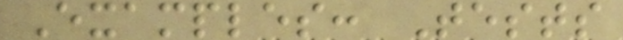Examples: Tests
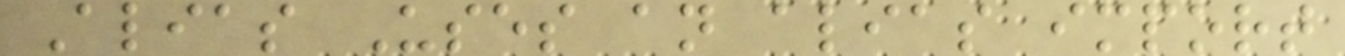Alias Uses an alias import
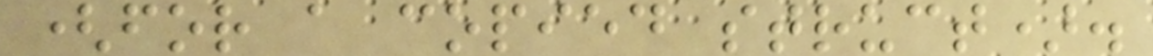(for a copied struct).
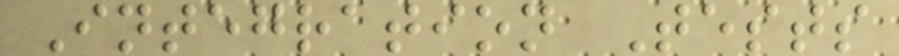Integration Tests
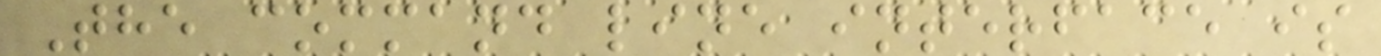The command line interface is
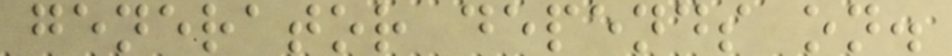generator depends on.
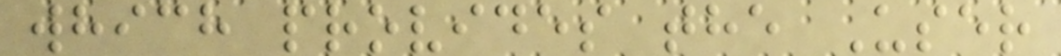which provides the User
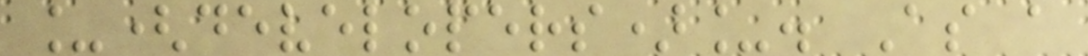_(developers)_. As a
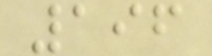196
